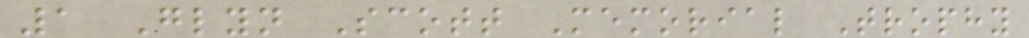1 Glyn Scott Memorial Trophy
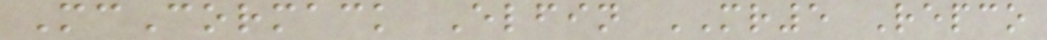McCormack Elfin MR5 Repco
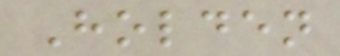Holden
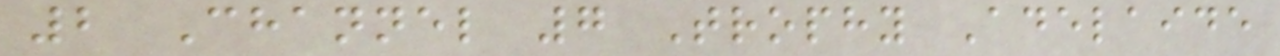2 Channel 7 Trophy Adelaide
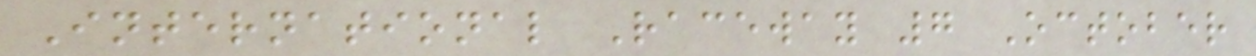International Raceway 7 October
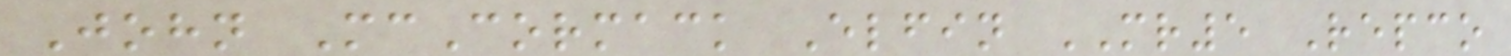John McCormack Elfin MR5 Repco
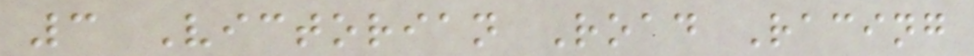3 Victorian Road Racing
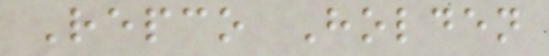Repco Holden
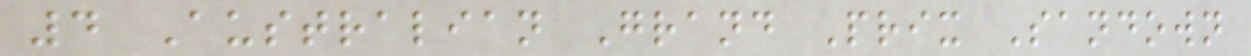4 Australian Grand Prix Sandown
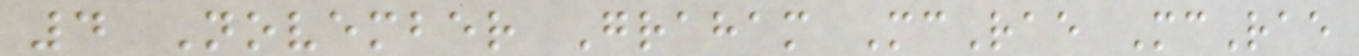4 November Graham McRae McRae
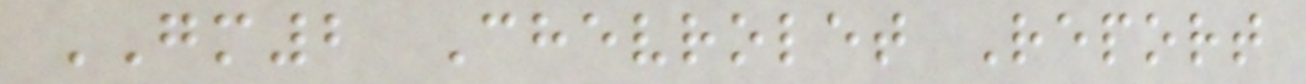GM2 Chevrolet Report
